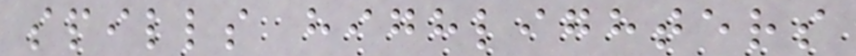spills highlighters
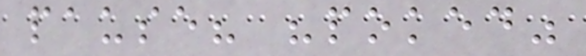pause? "poked"
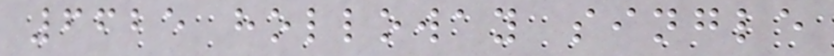6625 holloway single
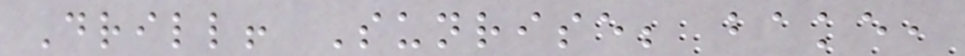Drill! Sunrise; bake,
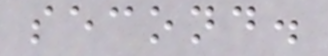second.
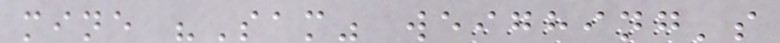mine "Sam" weighing's
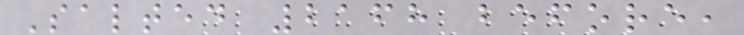Salted 2168 before,
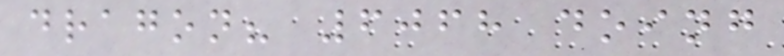dragon? 6068 doing
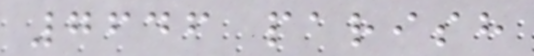7646 parish
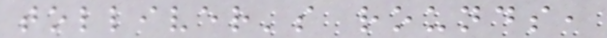tolliver's rounds,
